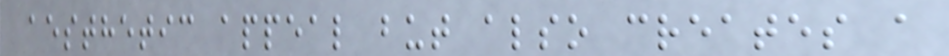aesthetic appeal but also creates a
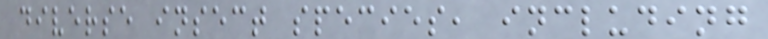diverse insect species, including
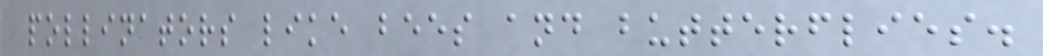pollinators like bees and butterflies.
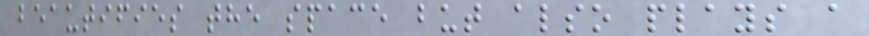beautifies the space but also plays a
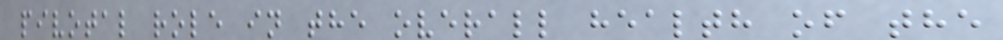pivotal role in the overall health of the
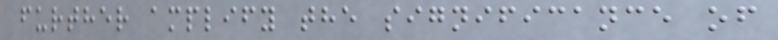further amplify the significance of
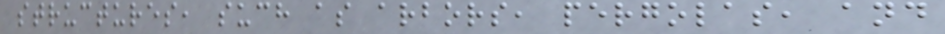structures, such as arbors, pergolas, and
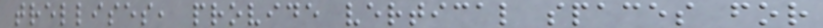trellises, provide vertical spaces for
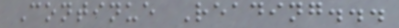Continue Reading...
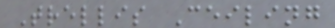Trellis Ceiling
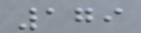179
